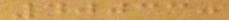40033:
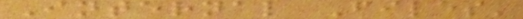Internal Files'
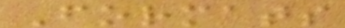Formats
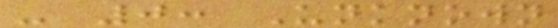- 0: Unknown
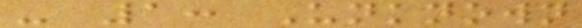- 1: Unknown
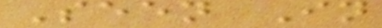Seen In
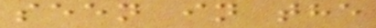seen in the
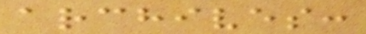archives:
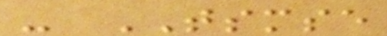- TSMSE
